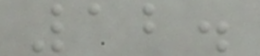12.
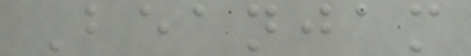Beanjam
